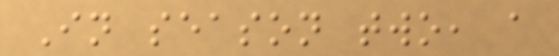In season two, a
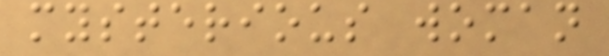mysterious woman
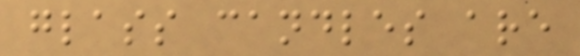glass candles are
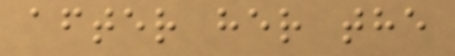after her the
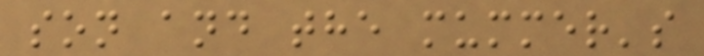son and the mummer's
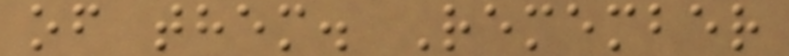of them. Remember
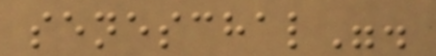seneschal".
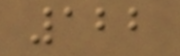122
